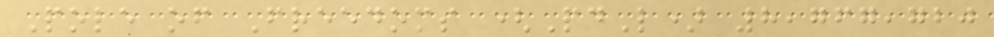Pole of Freedoms (PdL) 8,767,720
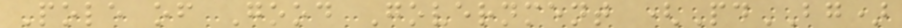Pole of Good Government (PdBG)
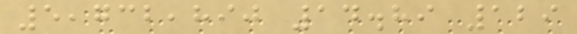5,732,890 14.89 129
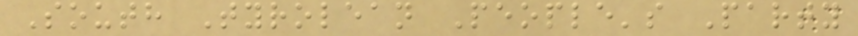South Tyrolean People's Party
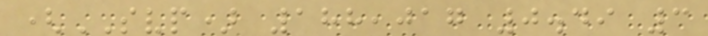(SVP) 188,017 0.49 3
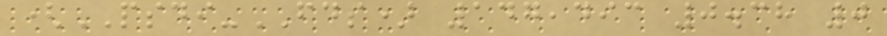(PSDI-FDS) 147,493 0.38 0
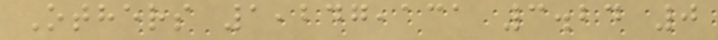Others 1,247,131 3.24 0
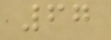67
